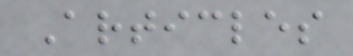Articles
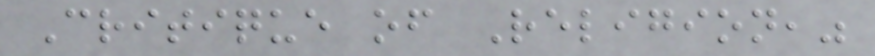Critique of Religion,"
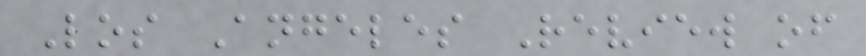Los Angeles Review of
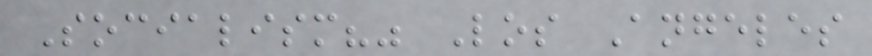Socialism?" Los Angeles
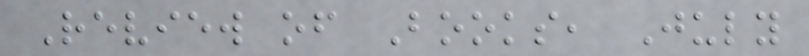Review of Books, July
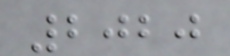2020
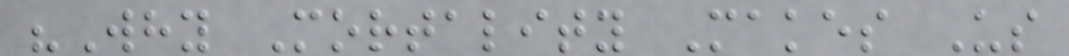"Why Mortality Makes Us
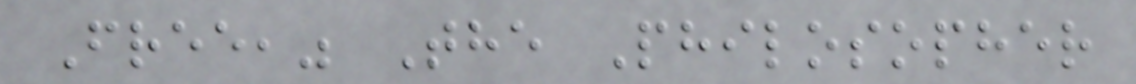Free," The Philosopher
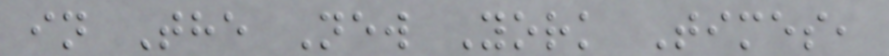in The New York Times,
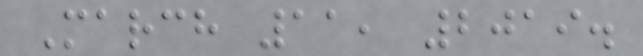March 11, 2019.
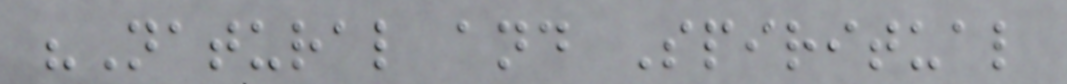"Natural and Spiritual
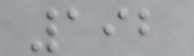192
